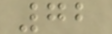72
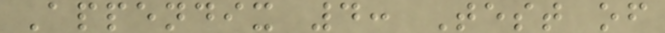Appendix 4: Test of
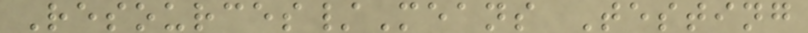Resources/Means Testing
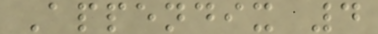Appendix 4
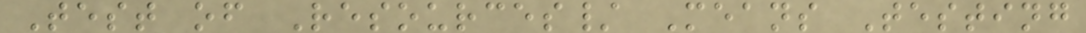Test of Resources/ Means Testing
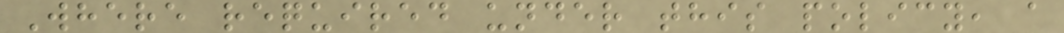Where required under this policy, a
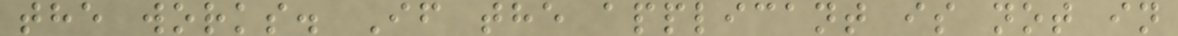the works. If the applicant is not in
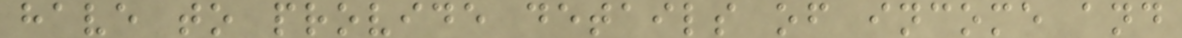have to provide details of income and
